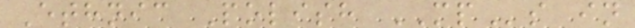Ethnic Polish MPs in
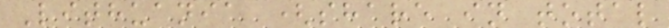Lithuania (share in total
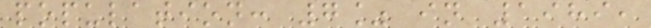population: 7% in 1989,
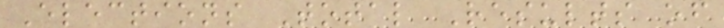Elections Total Results of
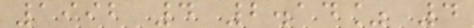1992 4 2.14% 4
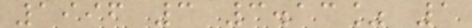1996 3 3.13% 1
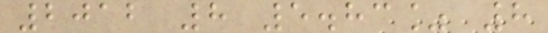2012 8 5.83% 8
